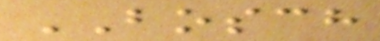BOSCH
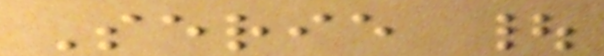Serie |
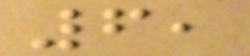6,
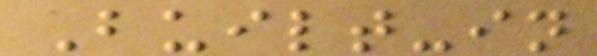Built-in
